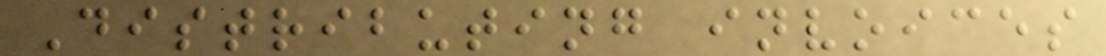Distributing invoices
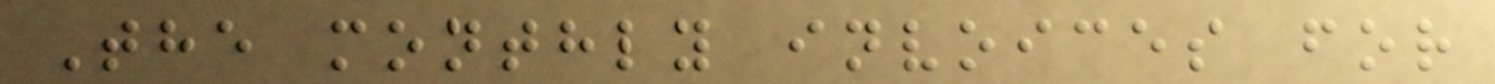The monthly invoices for
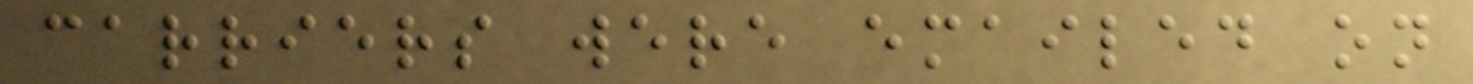carriers were emailed on
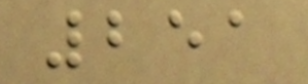251
